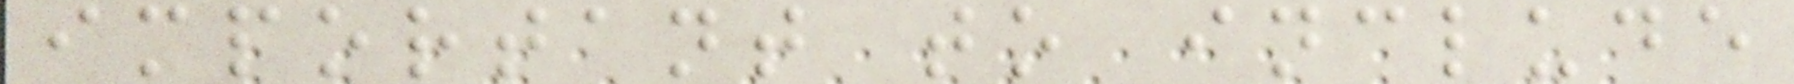important to include
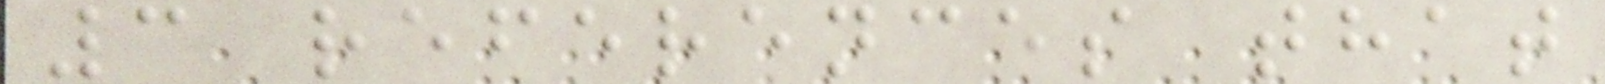3 references that
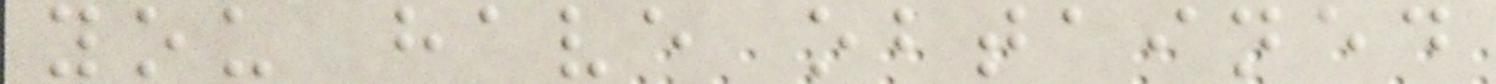you have obtained
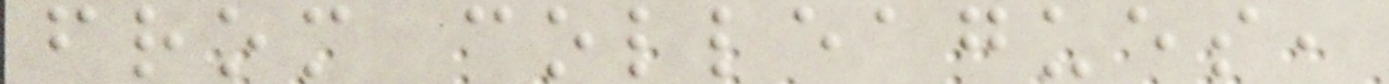from colleagues,
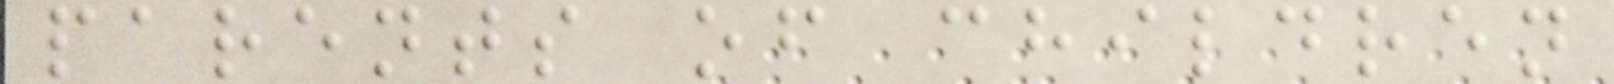parents of children
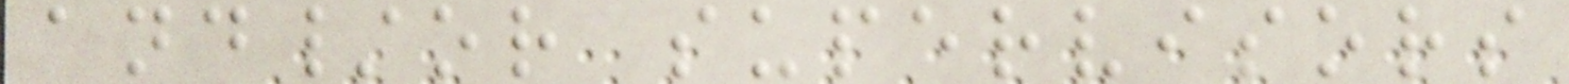and/or supervisors
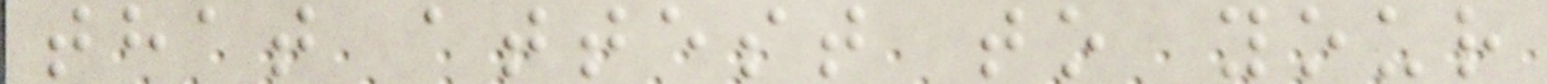that attest to your
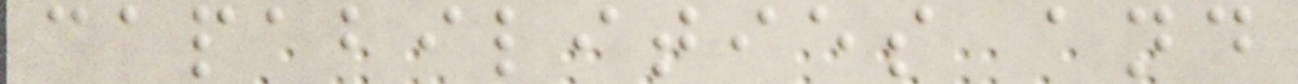capabilities and
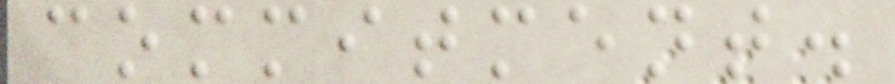commitment.
